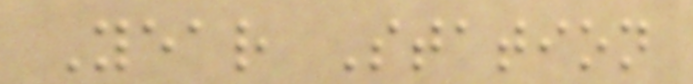Year Station
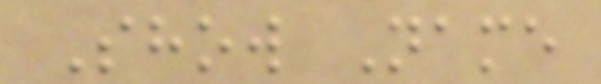Show Name
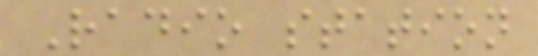Radio station
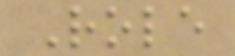Role
